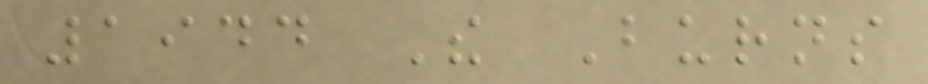1944 The Burns
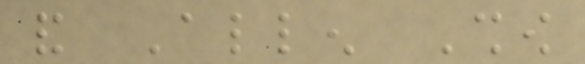and Allen Show
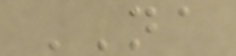NA
